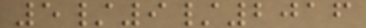5/9/2016
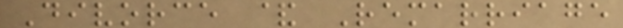Divorce & Remarriage
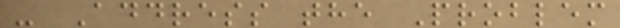- Address the Problem
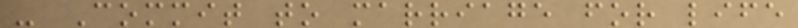- Commit to marriage for life
